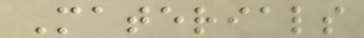Materials
